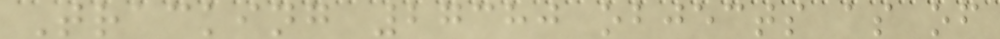Tracking 27380 objects as of
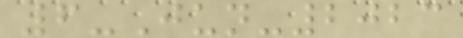6-Jun-2023
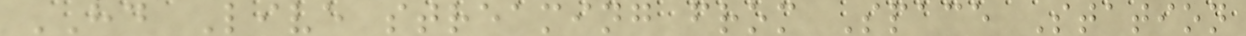HD Live streaming from Space Station
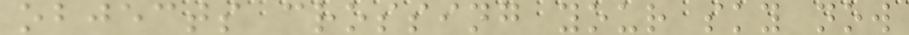objects crossing your sky now
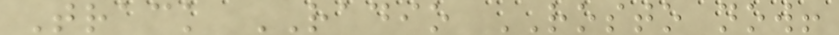Track RADIO ROSTO now!
